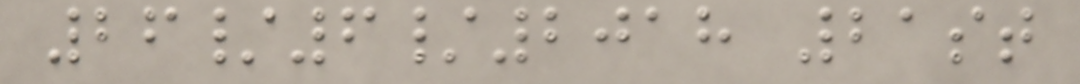26/6/2018 21st
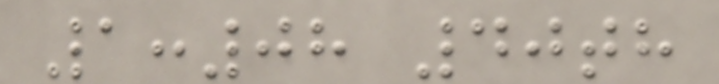1:08 40th
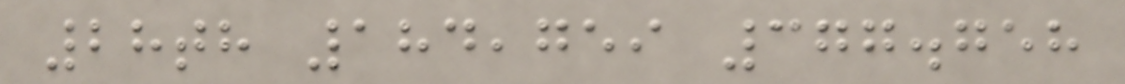28th 184,759 377.758
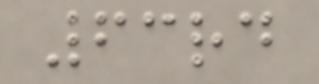63rd
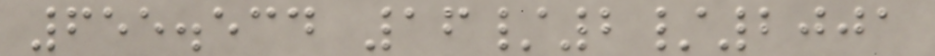655.534 16/2/2001
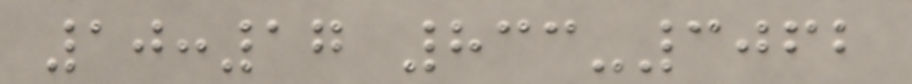10:17 833-3062
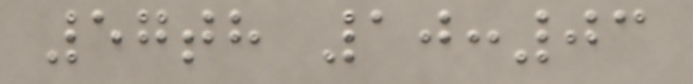57th 10:03
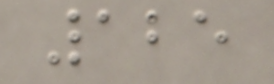125
